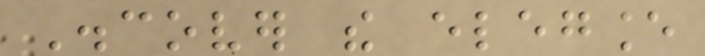Discover the elegance
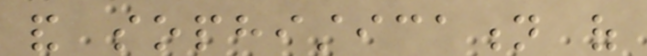and sophistication of
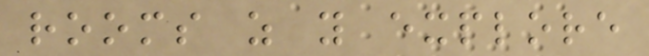rooms as you explore
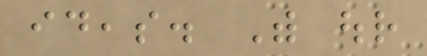ideas. With our
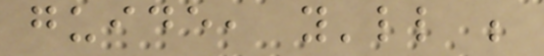guide, you'll be
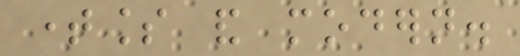timeless and modern.
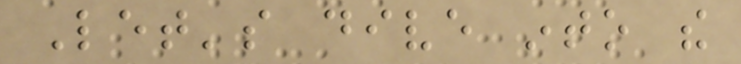Let's dive into the
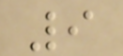9
